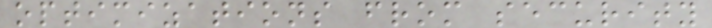optimizations from security
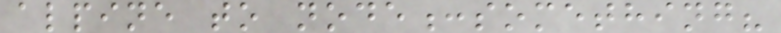alpine to node:something?
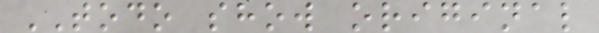TODO show original
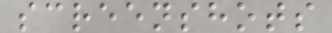screenshots
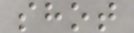shot
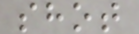shot
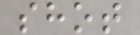shot
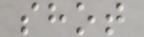shot
